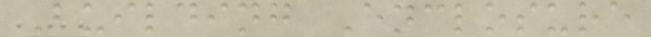Building Enclosure
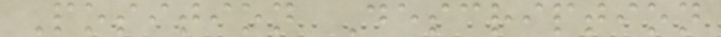Position Description
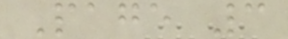Page 3
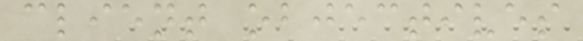client objectives
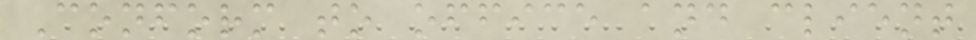Conform to office and client
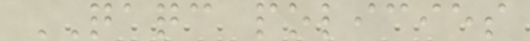QAQC policies
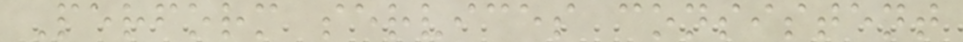Perform services consistent
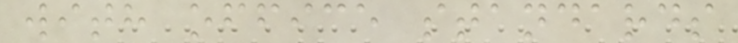with office standards
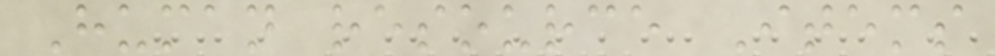Human resource Items
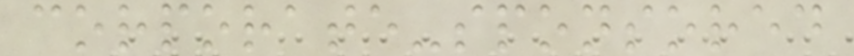corporate-sponsored
